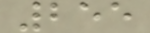255
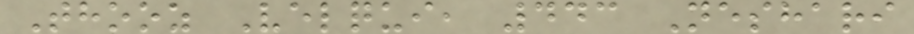Thooz Velqui, 443 Neshari
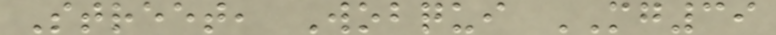Street, Wobqui MG39
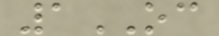1OC
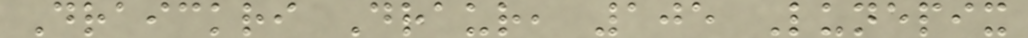Draickri Draur, 105 Lunepix
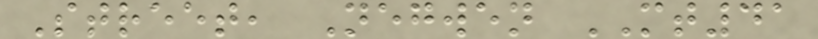Street, Negwen MT41
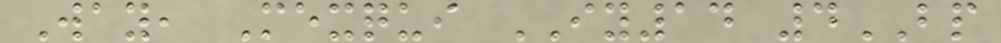Way, Mexqui IY14 4BP
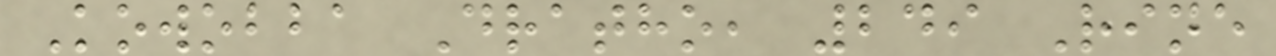Kowobba Dratho, 249 Rine
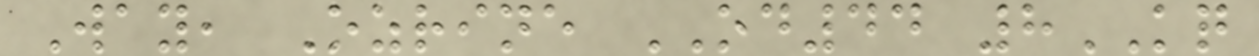Way, Ozrine OD44 8KQ
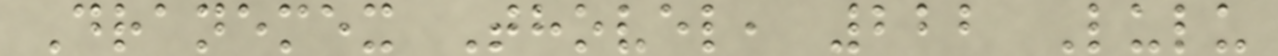Dranemex Thovel, 222 Lulu
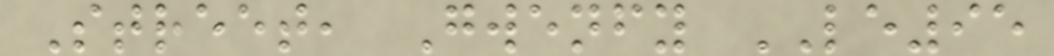Street, Gwenfy LE95
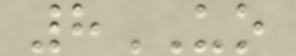8UO
